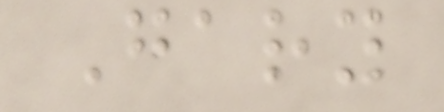Gary
